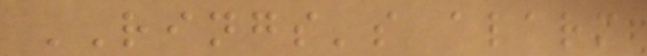RINGS's alarm
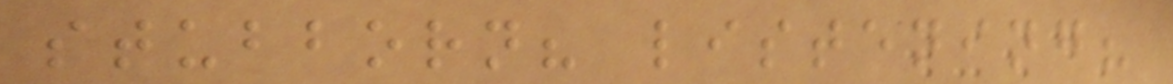stubborn? listening?
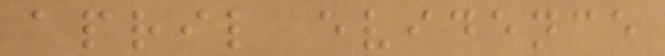april evidence
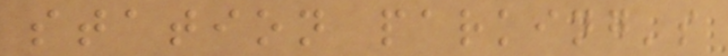station parking's
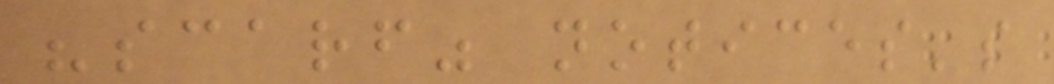"scarf" notices's
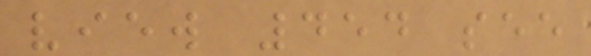view 454 see
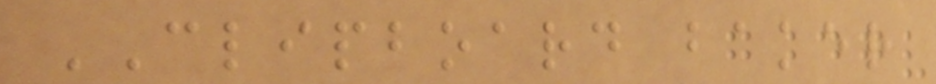CLIPBOARD baker
